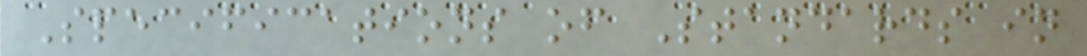Specifications of Standards in
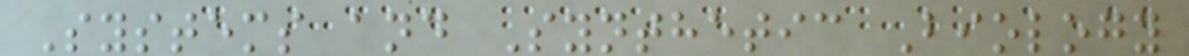Systems and Synthetic Biology
